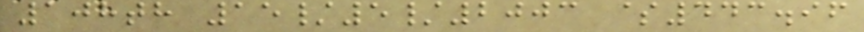108th 15/5/2003 $443.96
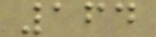164
